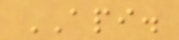API.
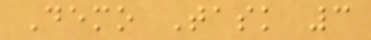Demo Task 3
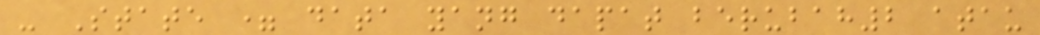- State = data yang dapat berubah2 atau
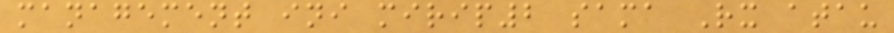management ini mirip2 sama Rx atau
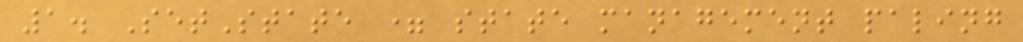1. SetState = state management paling
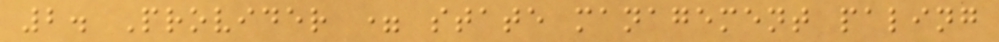2. Provider = state management paling
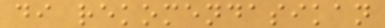di rekomendasikan
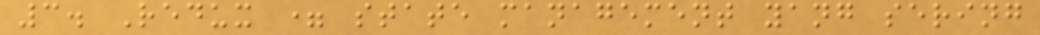3. Redux = state management yang sering
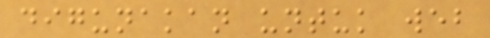digunakan untuk web
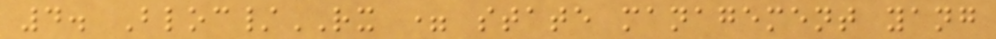4. Bloc/RX = state management yang
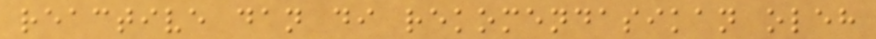reactive dan di rekomendasikan oleh
